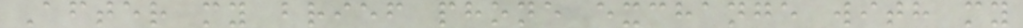After my brief phone exchange with my
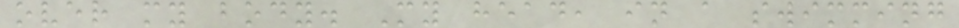over my body. My head, in a swimming
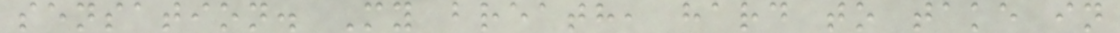sensation. My breath, hard to take in
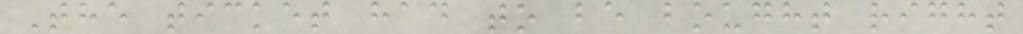The ticket had to be bought right
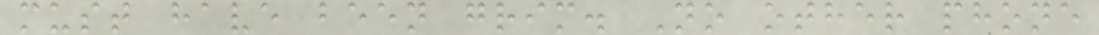must have been grim. No other phone
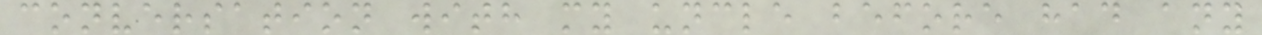conversation with my uncle before had any
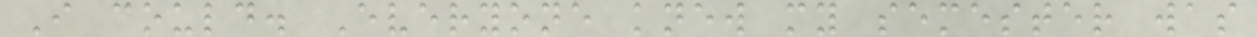I could. Everyone knew my semester was
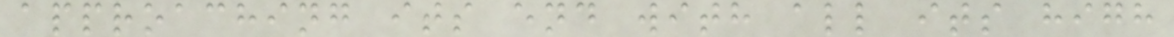approaching its end with all its high
